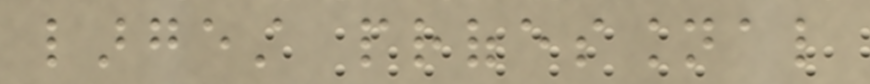largest professional
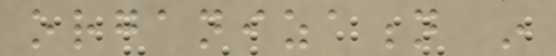organization in
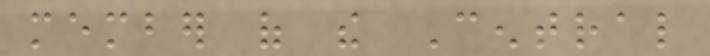member of the Central
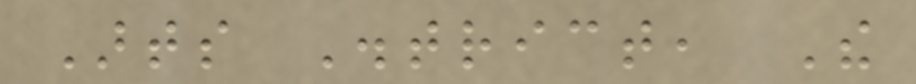Arts District, The
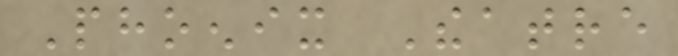Phoenix Theatre
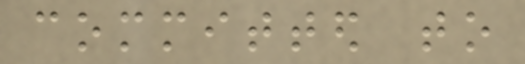committed to
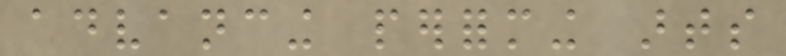advancing performing arts
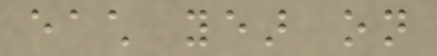each year on
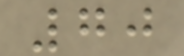70
